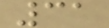31
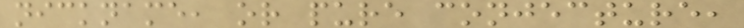nickname, or pure conjecture,
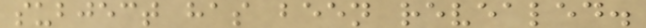subject has been revealed.
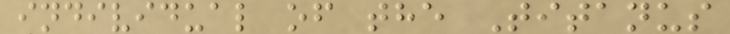individual of the Titanus
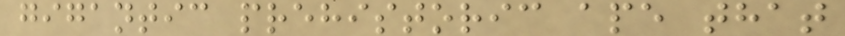gigantic prehistoric ape that
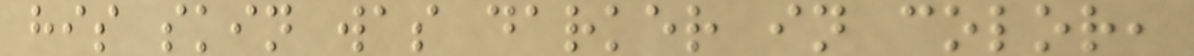his skin was darker in color,
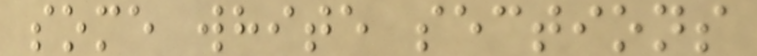some white sections
